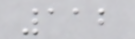112
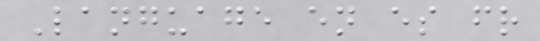Language en es fr
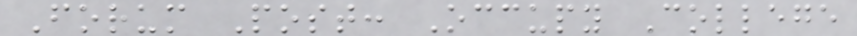Forum Post: Occupy College
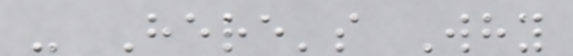- Here's Why
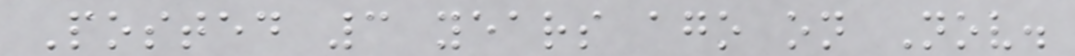Posted 3 years ago on Nov.
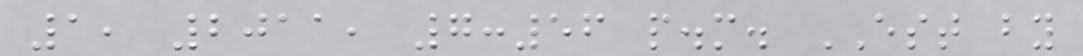1, 2011, 7:56 p.m. EST by
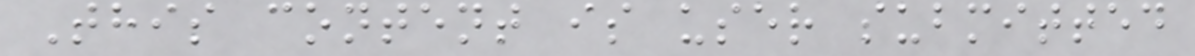This content is user submitted
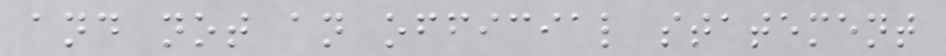and not an official statement
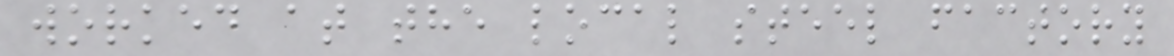worked at the local steel factory
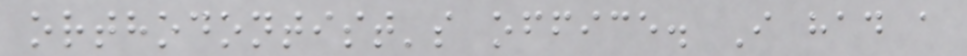orthodontist's office. I had a
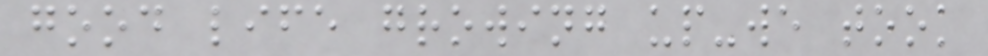good life growing up-we took
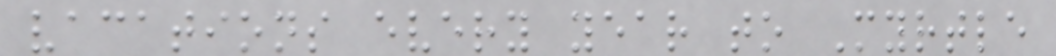vacations every year to Myrtle
